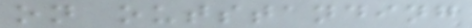on outstanding
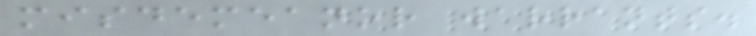misdemeanor warrants.
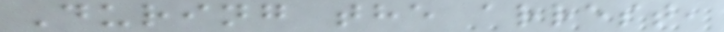During the arrest,
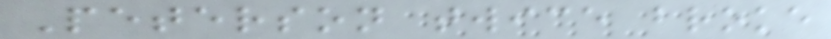Peterson twice broke
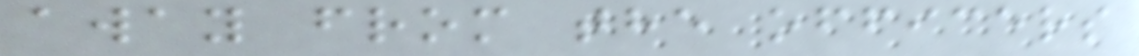away from the officers
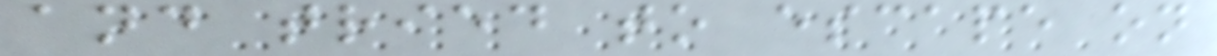and tried to escape on
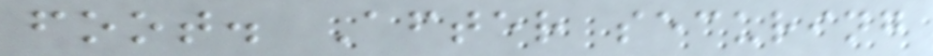foot. After securing
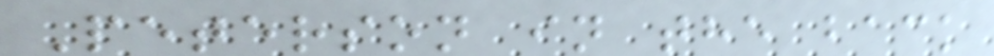Peterson in the back
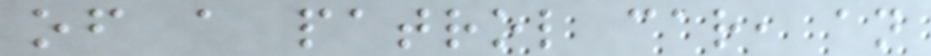of a patrol car, an
